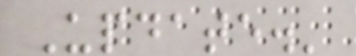Update.'
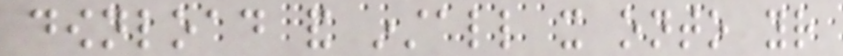download and install it onto your
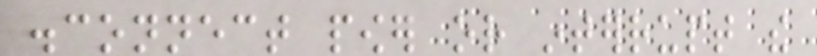disconnect power or interrupt the
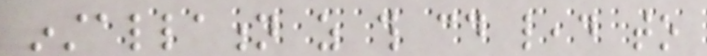installation as this could lead to
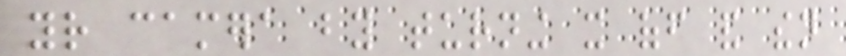your camera by turning it off and then
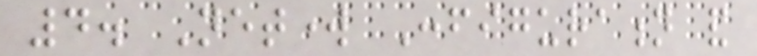4. Network Configuration and
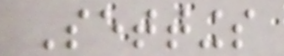Settings
